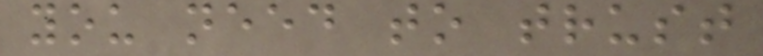you need to trust
